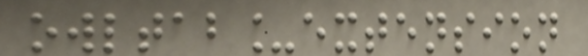owltab_extension
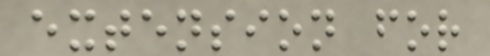extension for
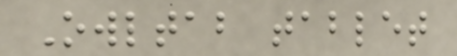Owltab tablet
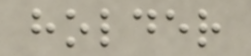holder
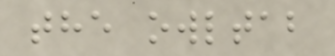the owltab
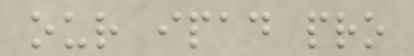our ipad pro
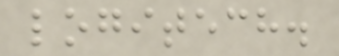logitech.
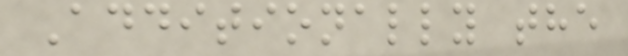Additionally the
